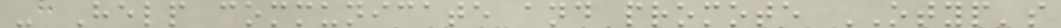- Help communicate and promote OTYP's
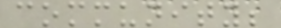community;
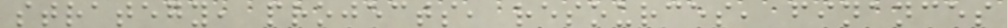strategy, projects, resources, finances
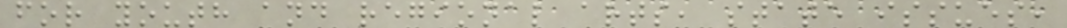for youth and regional arts, state issues,
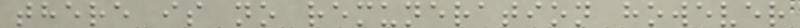there is no remuneration however
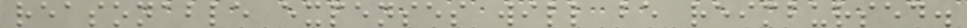reasonable expenses will be reimbursed.
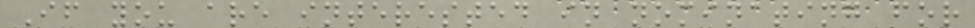If you are interested in nominating for
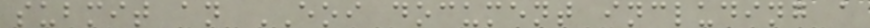submit an EOI document including a
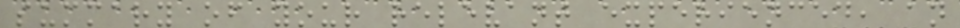summary of your relevant experienced, an
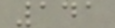141
